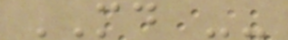MD --
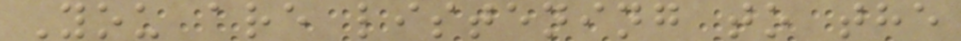You are listening to the
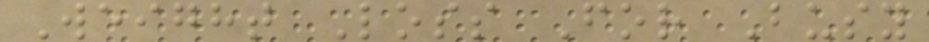Weight Loss For Busy
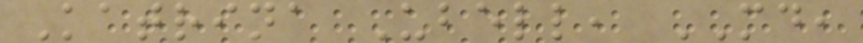Katrina Ubell, MD,
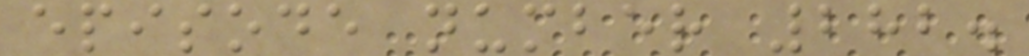episode number 282.
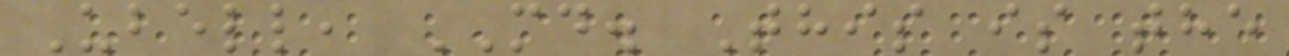Ubell, MD. This is the
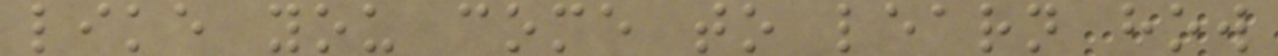like you come to learn how
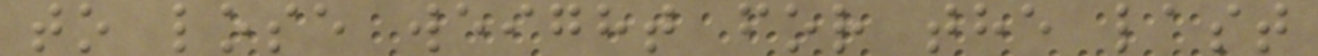to lose weight for the last
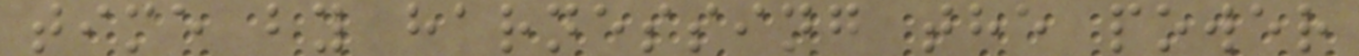time by harnessing the power
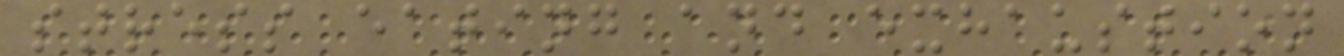stress eating and exhaustion
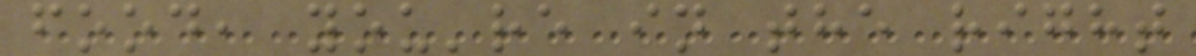food, you're in the right
